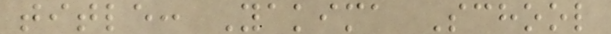title: Yakima School
